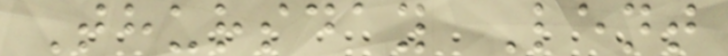Thursday Lent
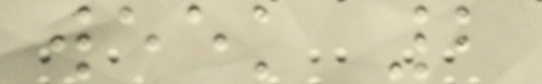week 2
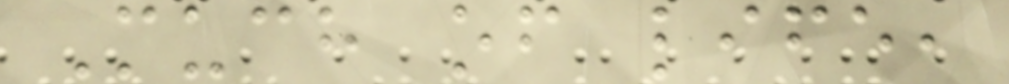Much of life,
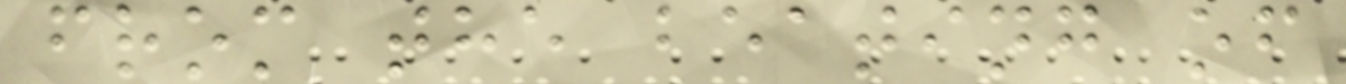from the beating of
